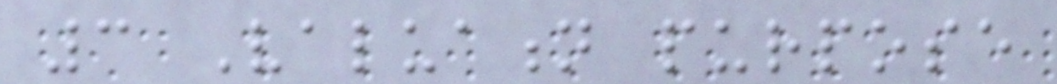3 Valuation purpose
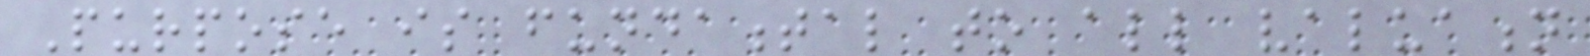Purpose is fundamental to all valuation
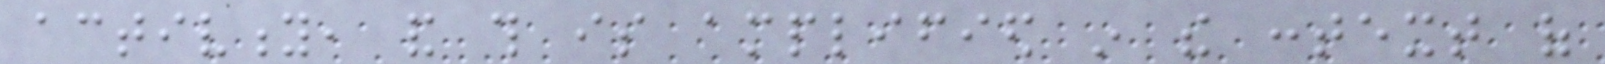activity, and this is amplified in the context of
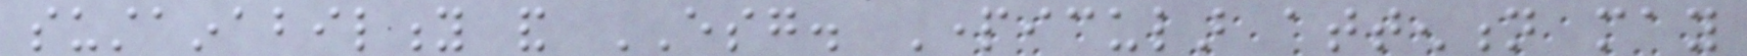sustainability and ESG. Particular attention may
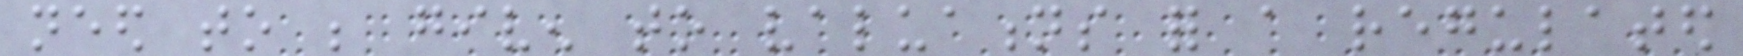need to be given to valuations for a regulated
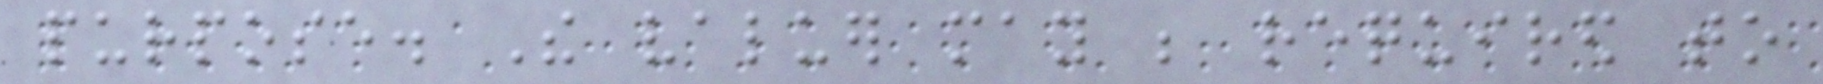purpose. The valuer may be required to
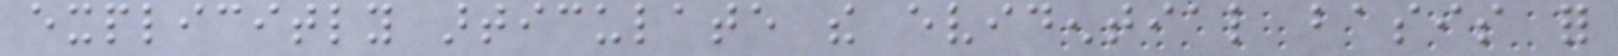explicitly articulate the evidential basis for
